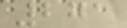271
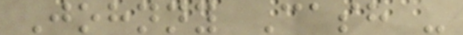Johnny Cash -
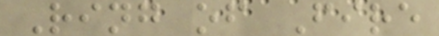Ring of Fire
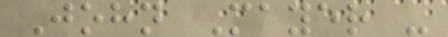John Mayer -
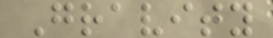Gravity
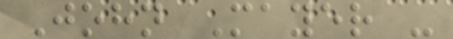John Mayer -
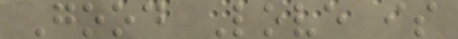Good Love is
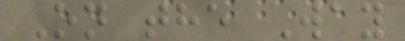On the Way
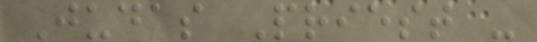Judas Priest -
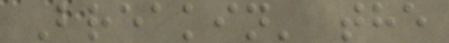Breakin' the
